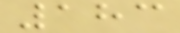183
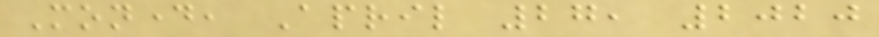Monday, April 27, 2020
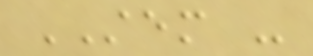STEM -
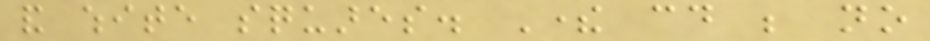and white squares. There could be no
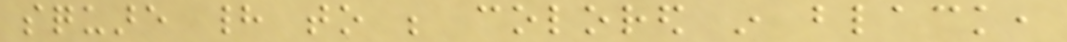square had to be colored in black,
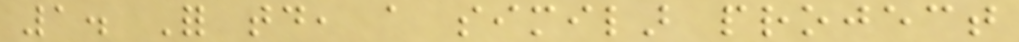1. For today, a similar project
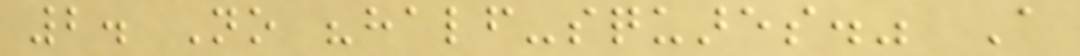2. No "half-squares." A
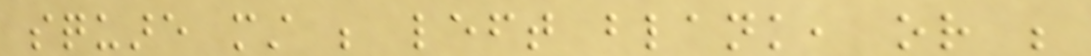square must be left blank, or be
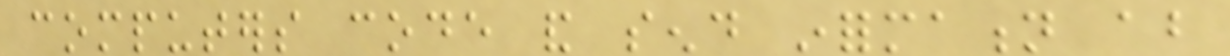computers code and send information about
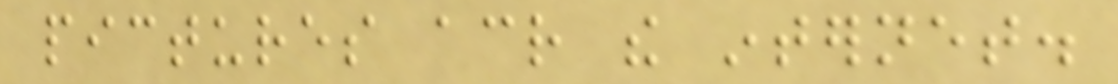pictures across the internet.
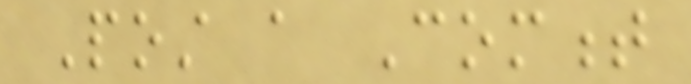Post a Comment
